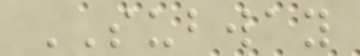SUBWAY
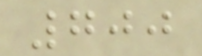700
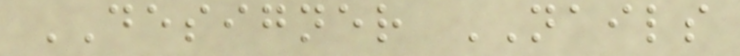DESIGNER NAILS
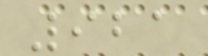921
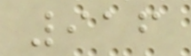916
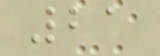21
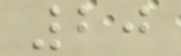20
